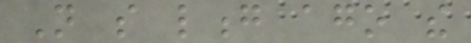Not so long ago the
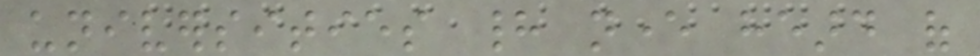universities had never heard of
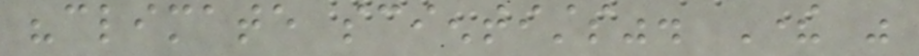"climate scientists". There was
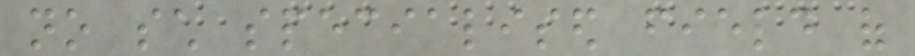no such specialised field of
